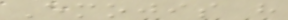Emojis have
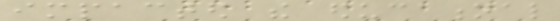impacted the educational
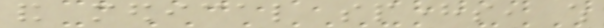and medical spheres, which
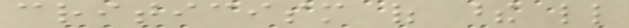criticism of these little
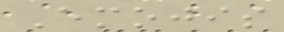Emojis
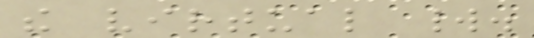the virtual world.
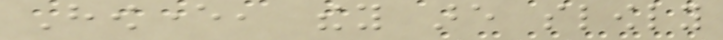However, they are slowly
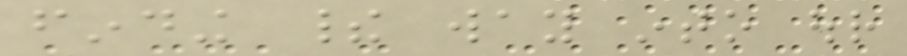finding their way into our
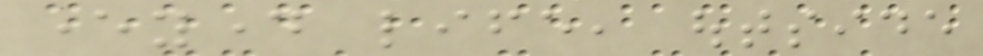everyday life, outside
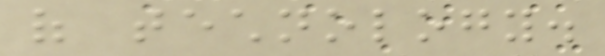of technology.
